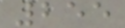255
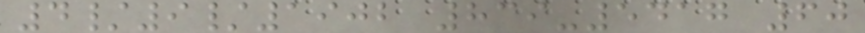4/9/1902 839-5417 60
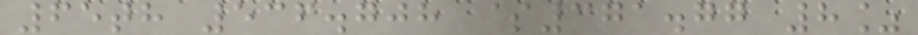65th 536.708 $371.77 8%
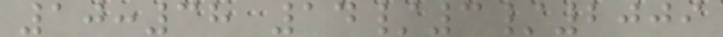10:38 14/3/2009
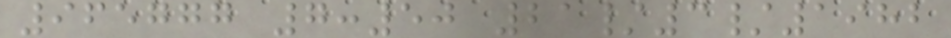965777 7:50 21/3/1982
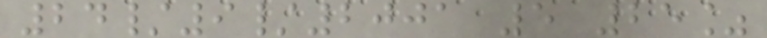24/9/2001 5 25%
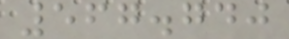567.740
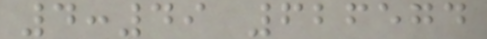4:49 626574
